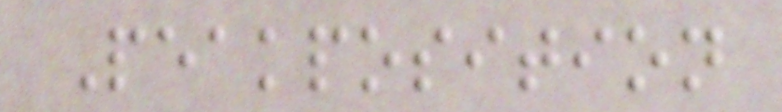Peakposition
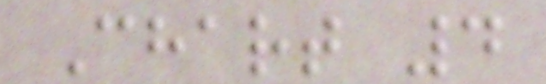Chart 4
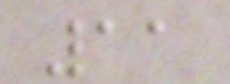11
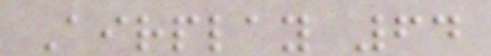Airplay 64
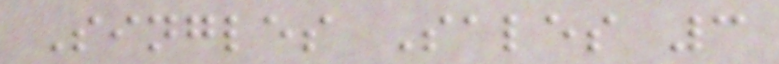Singles Sales 3
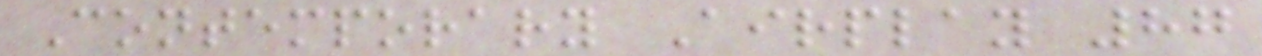Contemporary Airplay 87
